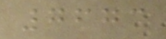7673
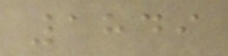1849
